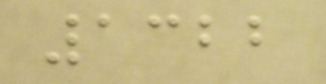1322
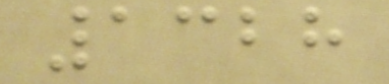1328
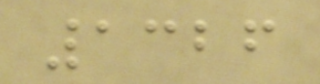1326
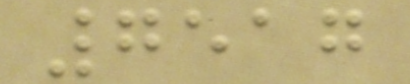7517
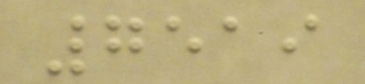7519
